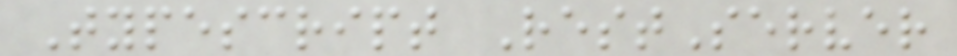Typescript RestServer
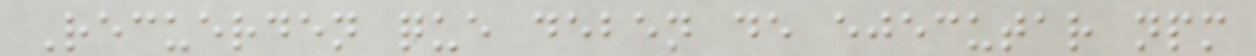Recuerden que deben de ejecutar npm
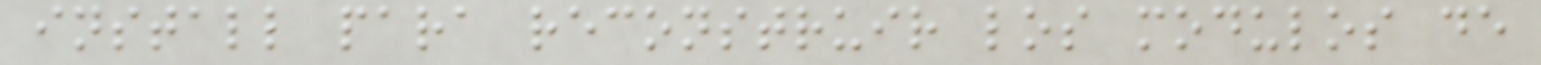install para reconstruir los modulos de
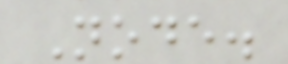Node.
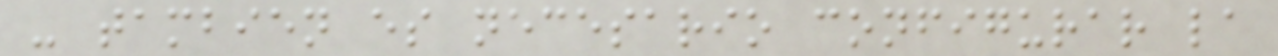- tambien es necesario configurar la
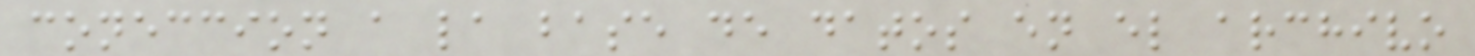coneccion a la base de datos en el archivo
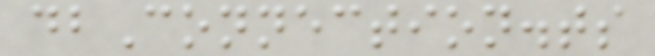dbConnection.ts
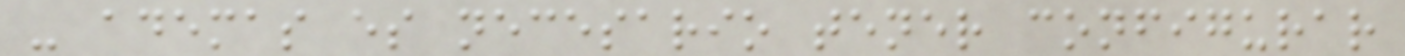- ademas es necesario tener configurar
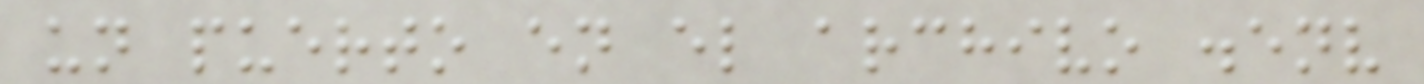un puerto en el archivo .env
